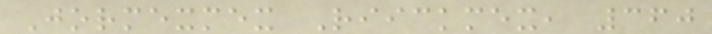Jormexmex Riickmex, 360
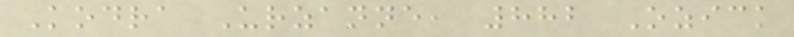Kodra Urzanne, 882 Ozick
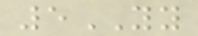5YY
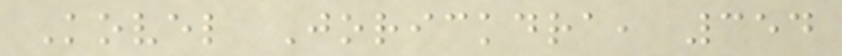Kovel Jorickdra, 354
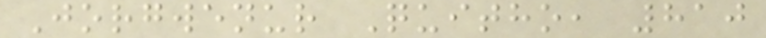Jorgwenur Quitho, 810
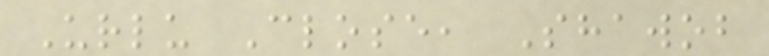Urlu Close, Shawob
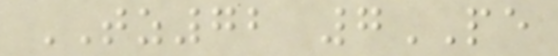TZ72 7PE
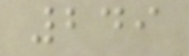249
